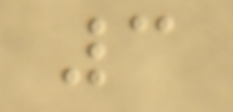3
